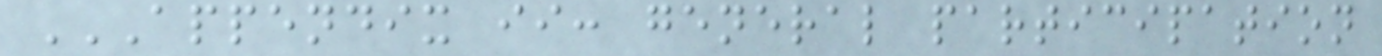APPENDIX II: GENERAL PARTICIPATION
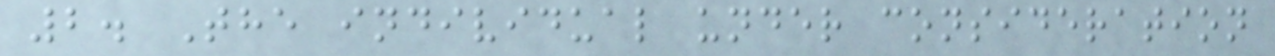2. The individual under consideration
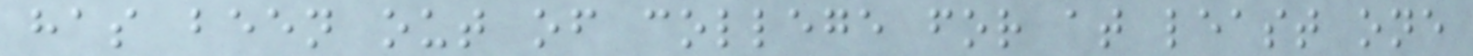has been out of college for at least one
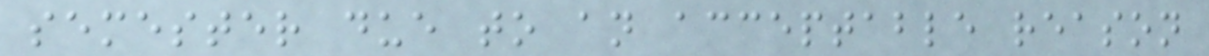semester due to an acceptable reason
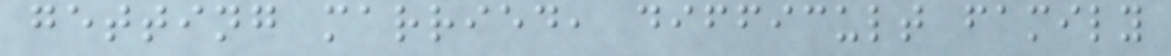getting married, difficult family
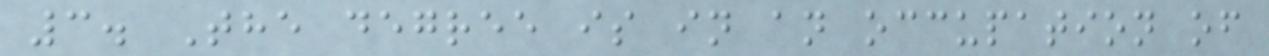3. The degree is in an occupation of
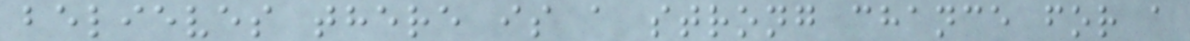believes there is a strong chance for a
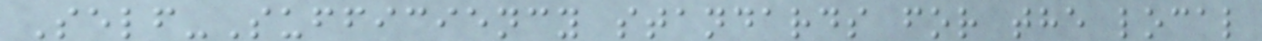Self-Sufficiency standards for the local
